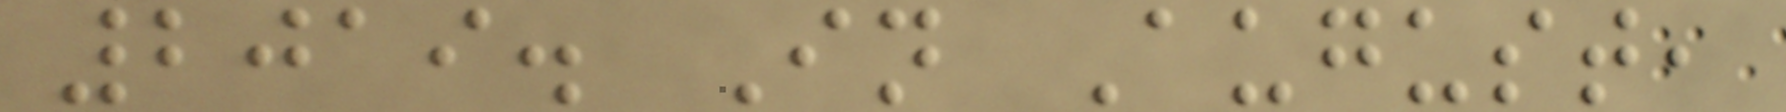2019. In August,
